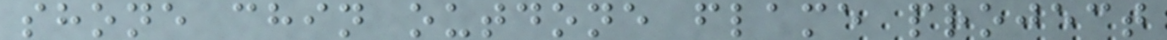shone chin outdone flame project
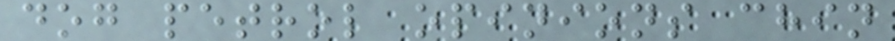dog petrol opinions chin
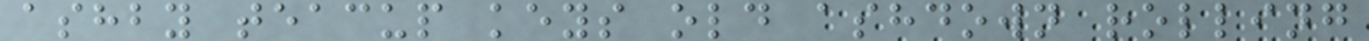ashby teacup keys old ashdown rolling
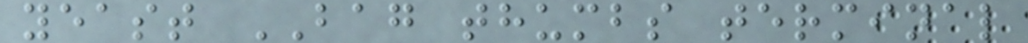yeast BAG thumbs terminal
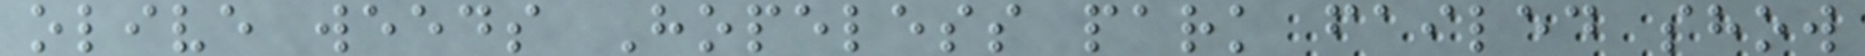olive weeds Hopeless park failed show
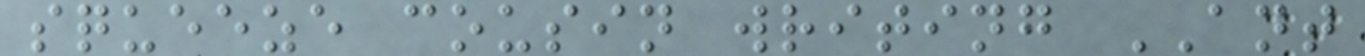squeeze cousin writing ANT
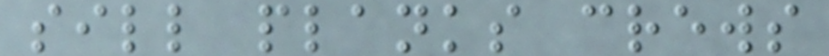sill planks crews
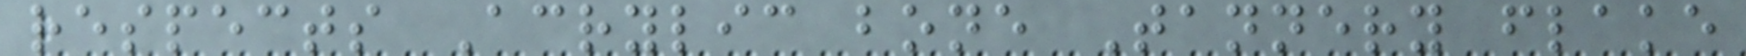respects Acrylic bone Tannery flake
